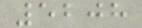5208
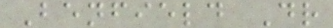Benfield Dr
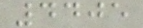4405
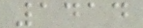1414
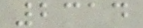2314
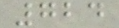724
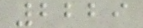2229
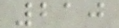210
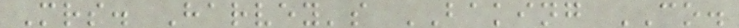Mrs. Harvey's BAKING CO.
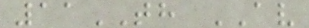11TH AV
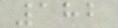182
